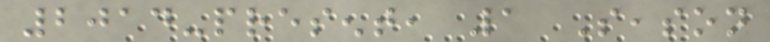2014-present, 1 Season
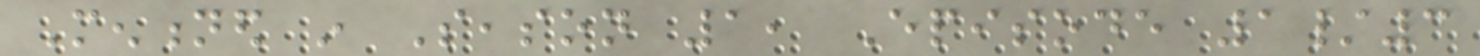Mentioned in Season 1, Episode 1/3
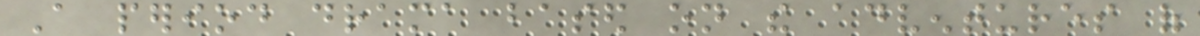A period drama based on the adventures of
